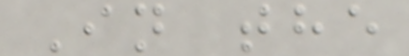In the
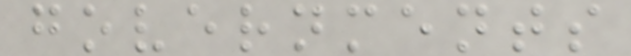governments
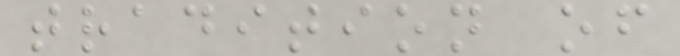tradition of
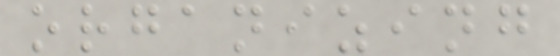organizing
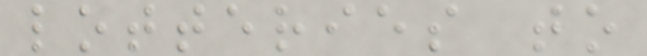lotteries to
